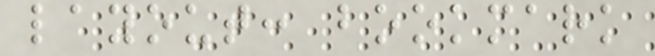layout: bookmark
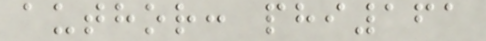author: phi161
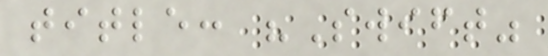title: "Swift"
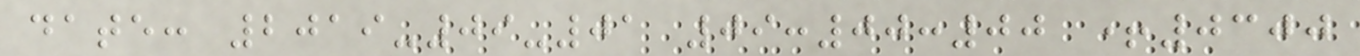date: 2019-09-01 09:00:00 +0300
